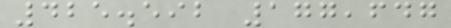425.592 177,647
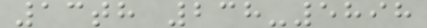13th 238-5898
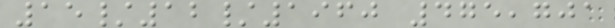15/12/1960 475,701
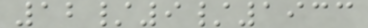12/9/1933
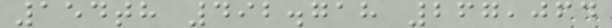154th 492.718 267,064
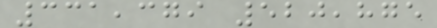331,379 520,875
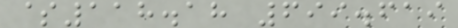$118.18 699.619
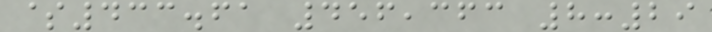$433.61 456,363 8:29
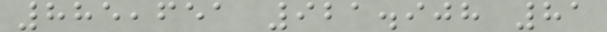885,651 921.908 81
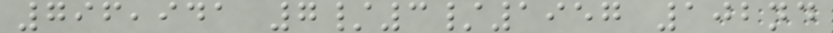796,941 7/3/1957 102nd
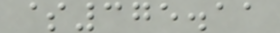$375.11
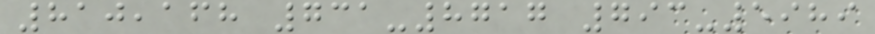810,168 731-8717 793-5989
